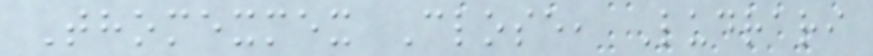Thomexmex Close, Ludrari
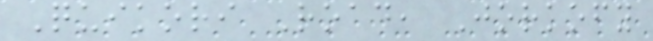Quikori Road, Jorkofy
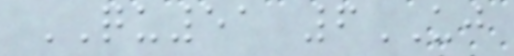QU51 6UJ
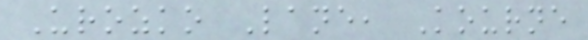Urozko Lane, Kourne
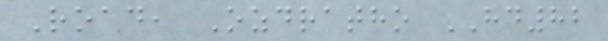Road, Ozdratho HD82
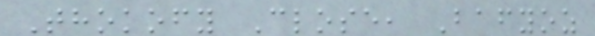Thokofy Close, Bafyoz
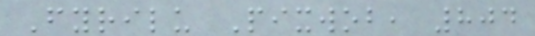Fyrilu Pixwob, 804
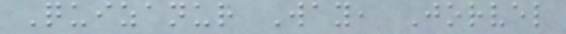Quizanur Way, Jorvel
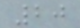20
